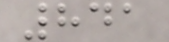841
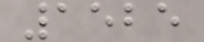1525
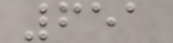651
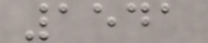1541
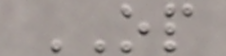OP
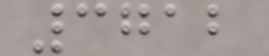3712
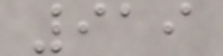919
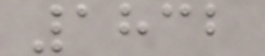1832
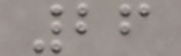26
